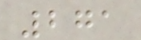271
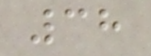38
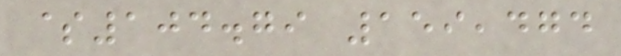$104.79 159,474
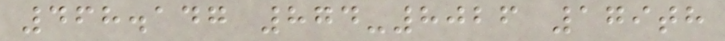468.147 874-8026 179th
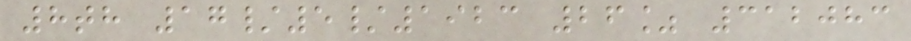8th 17/5/1923 26% 312083
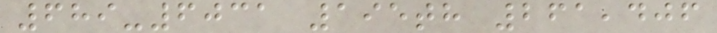689-6031 195th 261,406
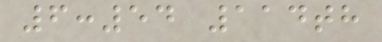6:54 114th
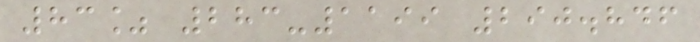83% 283-1199 290.846
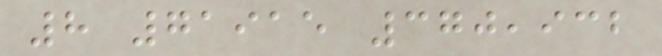8 71915 370,932
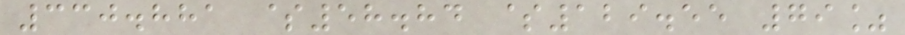330.881 $58.84 $129.55 79%
